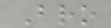Bro
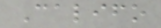Califo
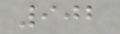902
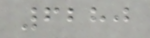6280
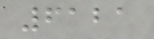6121
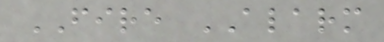FIRE ALARM
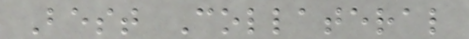Best Collateral
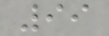99
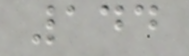144
